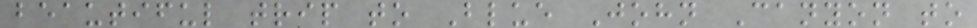beautiful trip to Blue John Canyon to
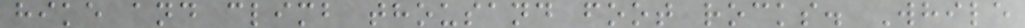hike and climb thousand foot rocks. While
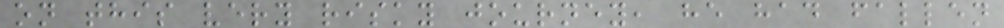on this very risky journey, he had fallen
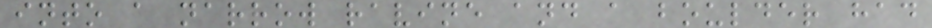into a narrow ravine and a boulder had
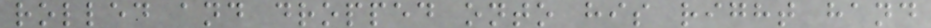rolled and dropped onto his right hand
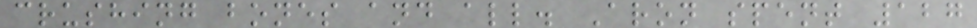crushing bones and all. Aron spent 127
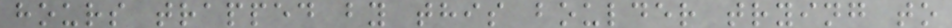hours trapped by this boulder trying to
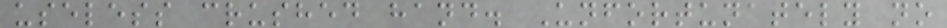useless crushed hand. Unfortunately no
